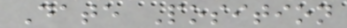Date Position
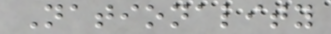Nationality
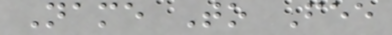Name To Fee
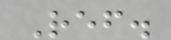Ref.
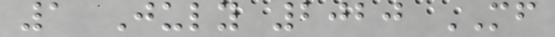1 July 2020 MF
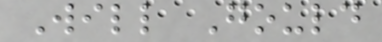Will Gould
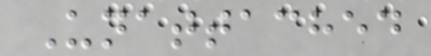Unattached
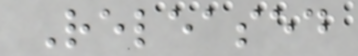Released
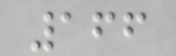166
